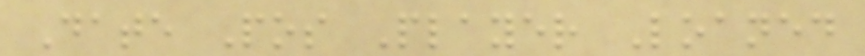Date Pos Player Loaned
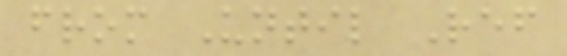from Until Ref
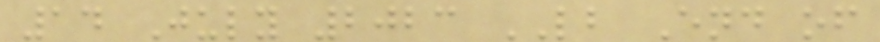14 July 2023 LB End of
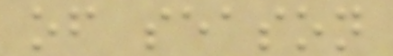of season
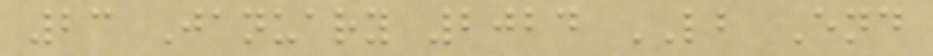23 January 2024 LB End
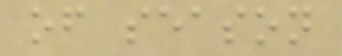of season
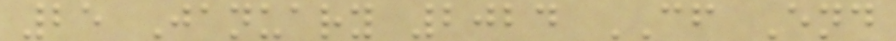25 January 2024 CF End
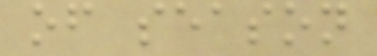of season
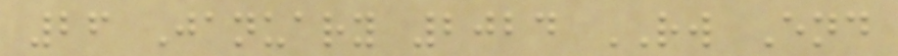26 January 2024 RW End
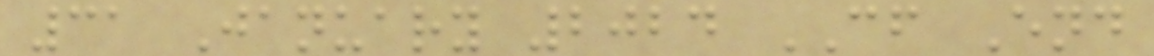31 January 2024 CF End
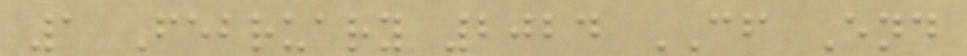1 February 2024 CF End
